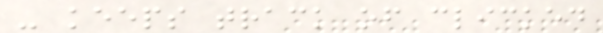- keeps track of clicked
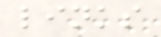links
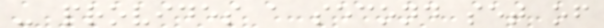- provides a second set of
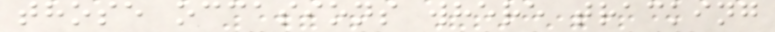those occasions where tracking
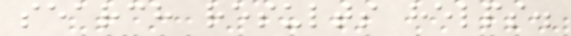search results helps.
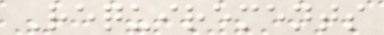Requirements
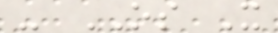- OS X
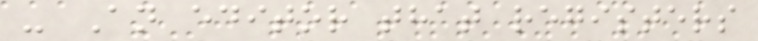- An editor that registers
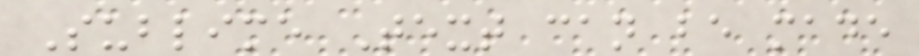Sublime Text can be made
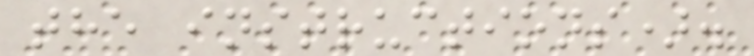the instructions).
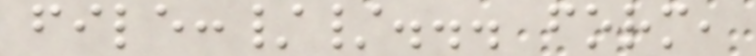file://... form,
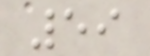59
